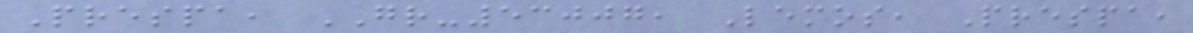Prespa, GR-53007, Lemos, Prespa,
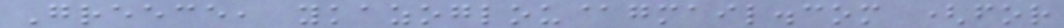Greece, ykazoglou@gmail.com (for
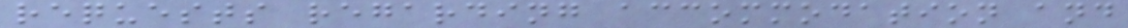requests regarding accommodation and
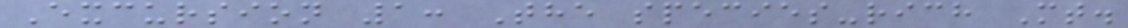Excursion 1: The species-rich Mt.
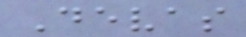Devas
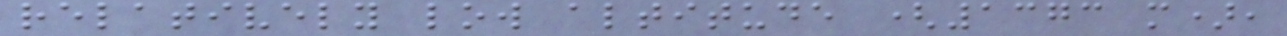relatively low altitude (1373 m),
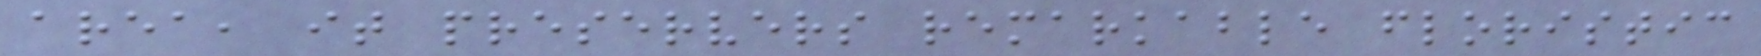area, it preservers remarkable floristic
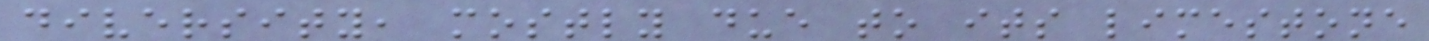diversity, mostly due to its limestone
